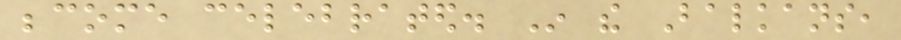become celebrated. In the Balkans,
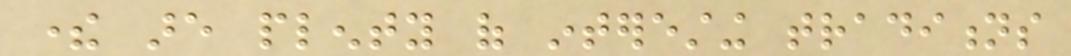there are plenty of interesting traditions
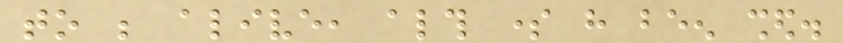to be alive, although some have been shed.
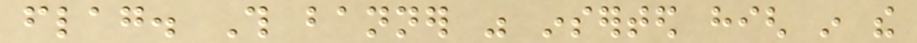flag. This banner was inserted high in the
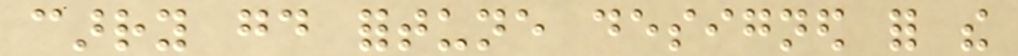carry good fortune designed for the
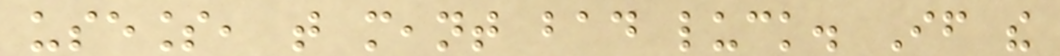useless, that meant bad luck. If the
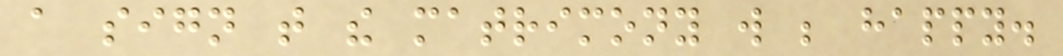a sign that the matrimony will be happy.
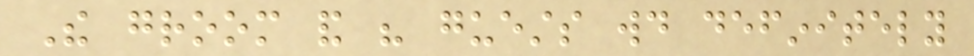The groom and his guests would definitely
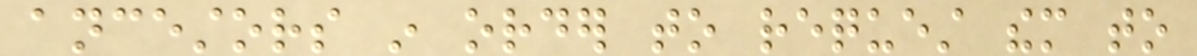ancestors in order to request them to
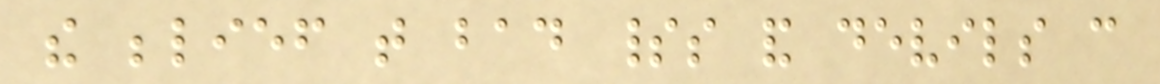the belief that bad spirits and devils can
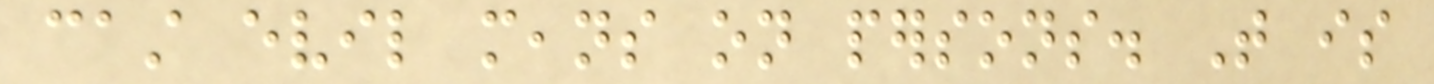cast evil means on persons. That is
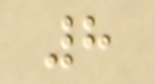8
